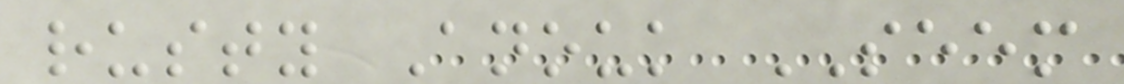rusty Anouk SEEM
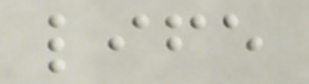life
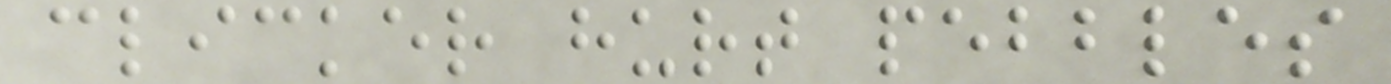clicker hurt pebbles
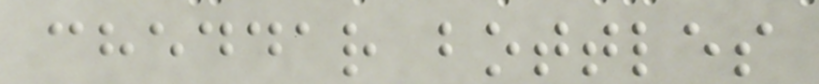cheddar bottles
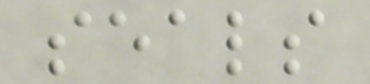seals
